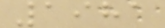1981
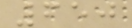650
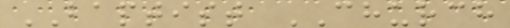BAPTIST CHURCH
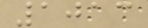1013
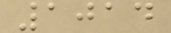1014
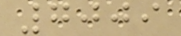7009
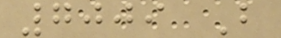7009 B
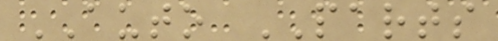AUTO PARTS
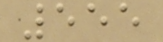555
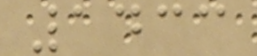1433
